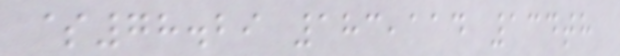$78.29 183,114 134th
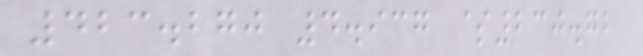423.270 4.937 $230.72
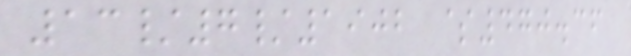13/7/1902 $470.36
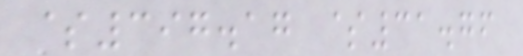$397.17 $31.76
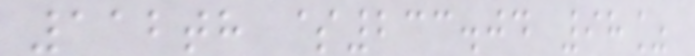112th $233.04 98%
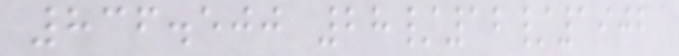836.500 28/12/1902
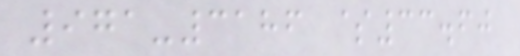971-3186 $33.60
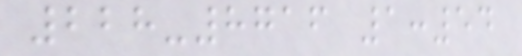228-8716 1:54
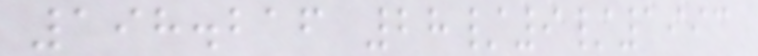198.216 28/9/1993
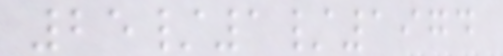25/1/1974
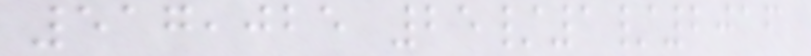517,025 25/1/2016
